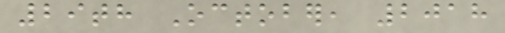29th October, 2018
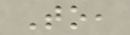To,
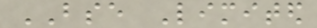BSE Limited
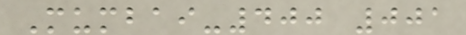Mumbai-400 001
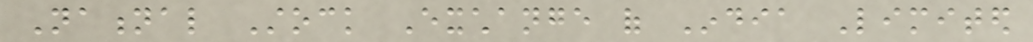National Stock Exchange of India Limited
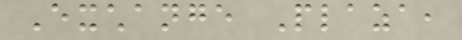Exchange Plaza,
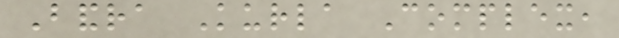Bandra Kurla Complex,
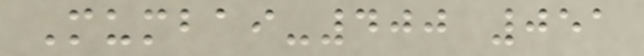Mumbai-400 051
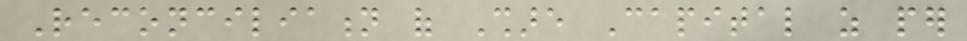Reconciliation of Share Capital as per
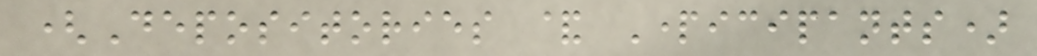(Depositories & Participants)
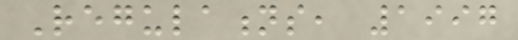Regulations, 1997
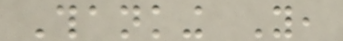Thanking You,
